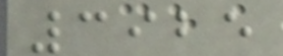3925
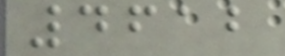4612
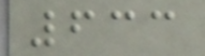633
